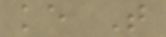ke T
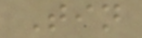Tin
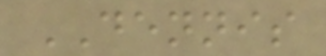DENNIS
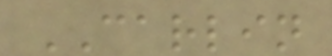CARLIN
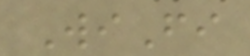WiFi
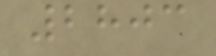2803
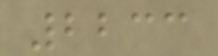2233
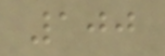100
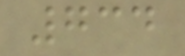734
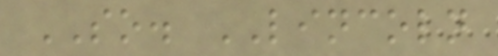SO. LINCOLN
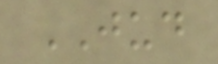JUD
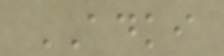ADKI
